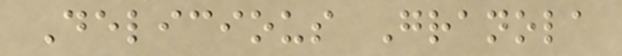Delicious Granola
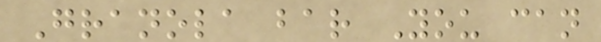Granola bar You can
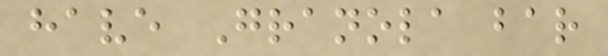have Granola bar
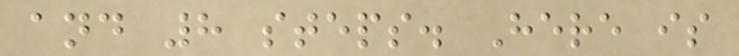and 8 steps. Here is
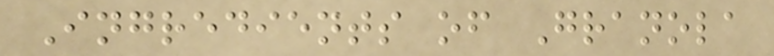Ingredients of Granola
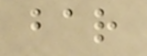bar
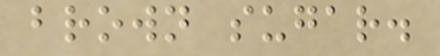brown sugar.
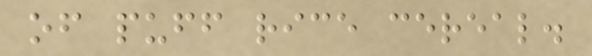of puff rice cereal.
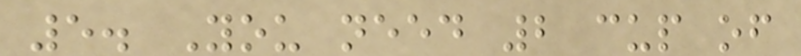5. You need 2 cup of
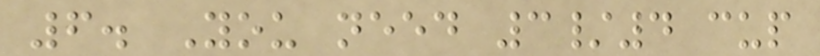6. You need 3/4 cup
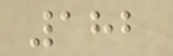182
